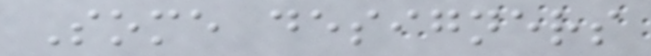Some designers
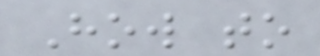How to
